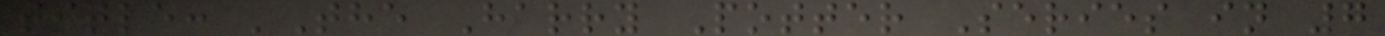title: 'The Harry Potter Series in 7
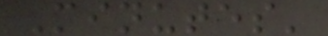Minutes'
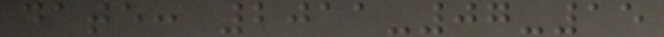date: 2011-07-15
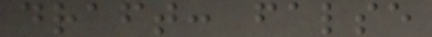draft: false
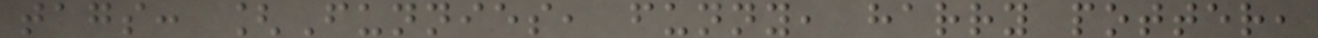tags: [Funnies, funny, harry potter,
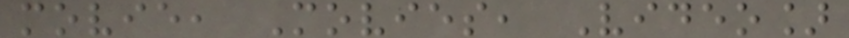movie, Movies, Video]
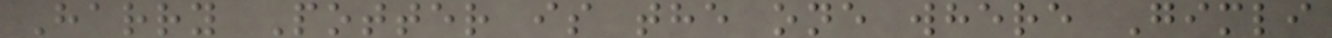Harry Potter is the one where Gimli
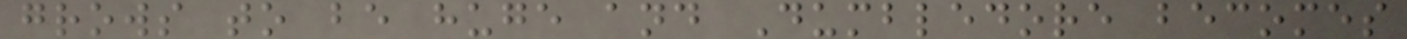grows to be huge and Dumbledore becomes
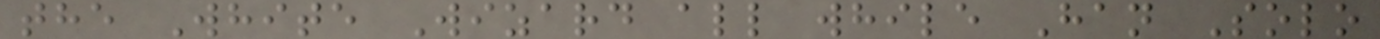the White Wizard all while Han Solo
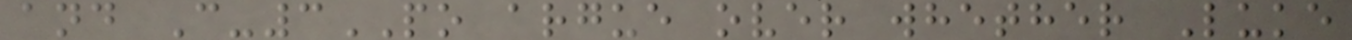and C-3PO argue over whether Luke
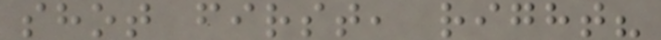shot first, right?
